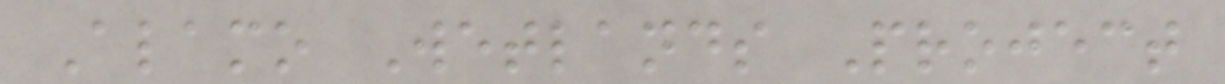Alamo Wetlands Project
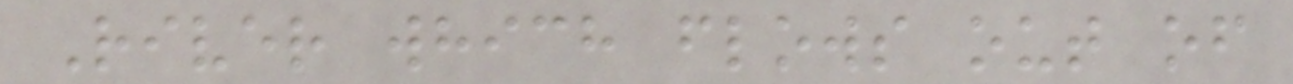River which flows out of
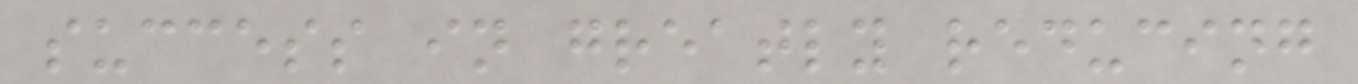success in greatly reducing
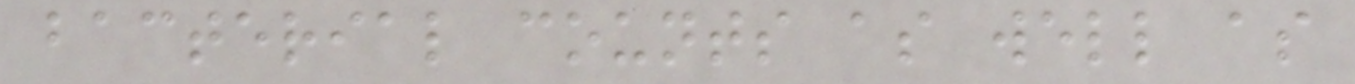bacterial counts as well as
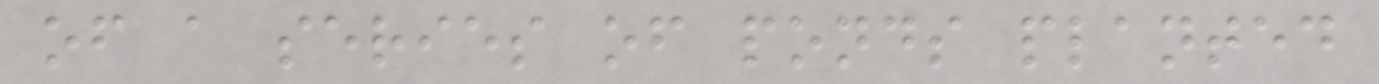of a series of ponds planted
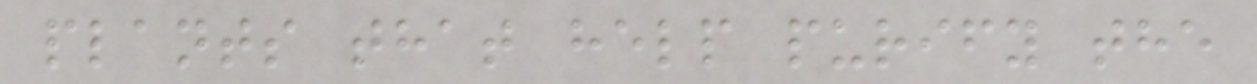plants that help purify the
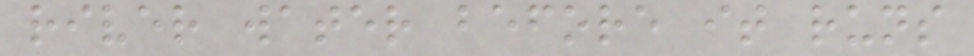river water before it runs
